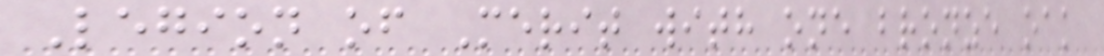Legion of Merit with one bronze oak
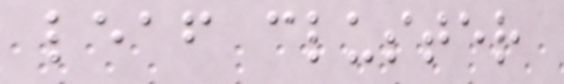leaf cluster
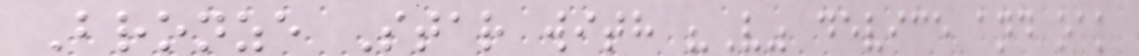Bronze Star with "V" device and oak
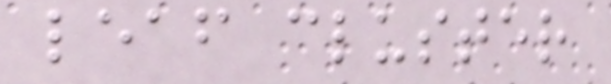leaf cluster
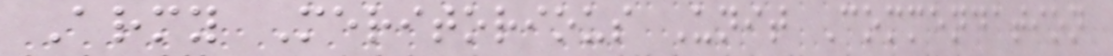Army Meritorious Unit Commendation
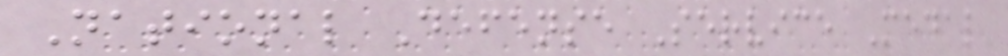National Defense Service Medal
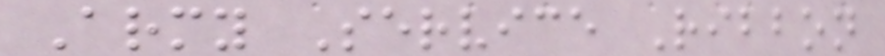Army Service Ribbon
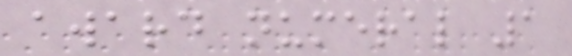award numeral 1
